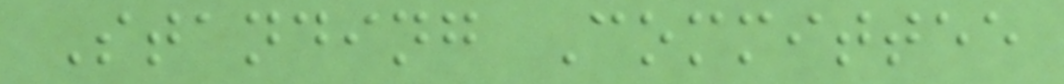Standing Committee
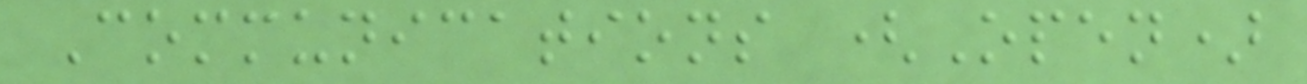Communications (Open)
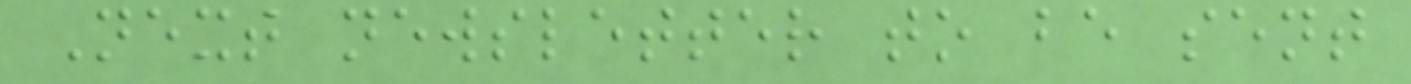Next newsletter to be sent
